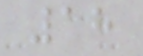18
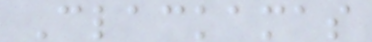Clackamas
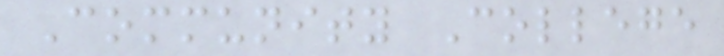Community College
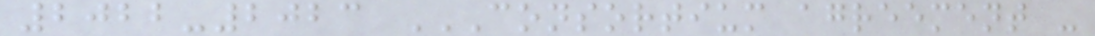2022-2023 CONSORTIUM AGREEMENT -
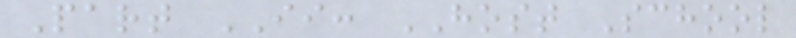Part II: HOST School
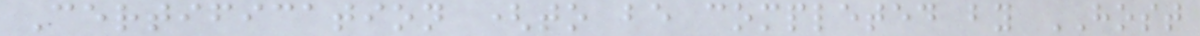Certification (to be completed by HOST
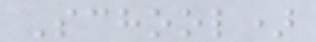School)
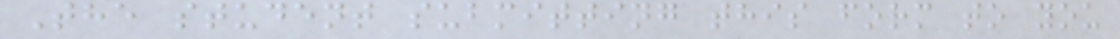The student submitting this form to you
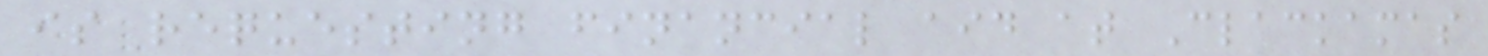is requesting financial aid at Clackamas
